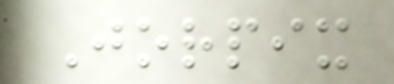Jorpix
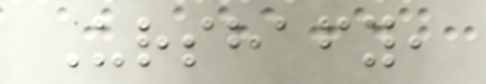Urshafy,
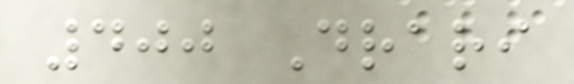400 Drari
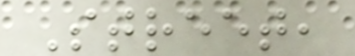Street,
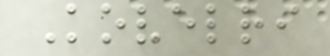Kovelri
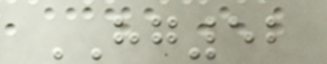HG52
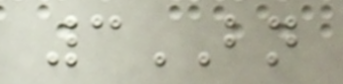3BN
